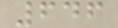646
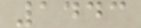1443
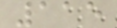115
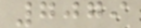7079
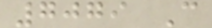7079 C
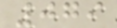079
